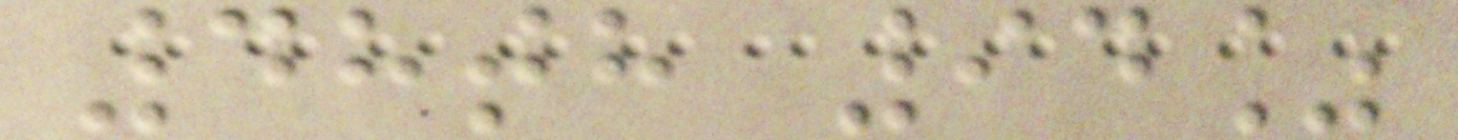48th 94%
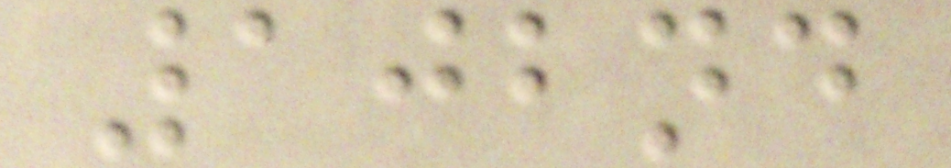102nd
